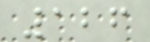126
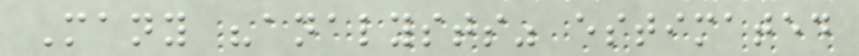Many "analysts" estimated
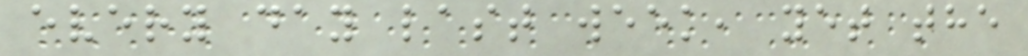every day last week, yet the
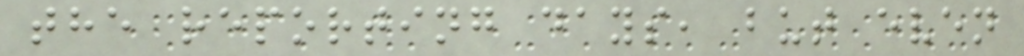the reporting days, but even
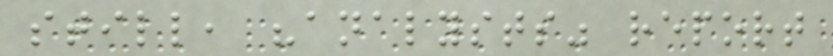still, "analysts" report
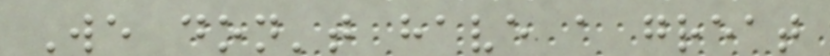We don't have a great
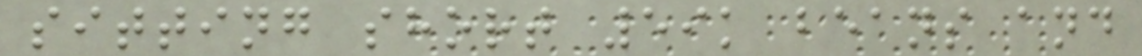sitting short 59k beans and
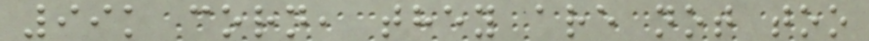99k corn, they are not too
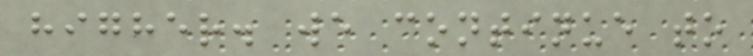higher. we continue to
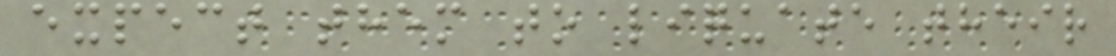expect them to liquate their
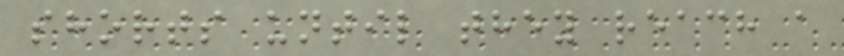shorts until they reach a
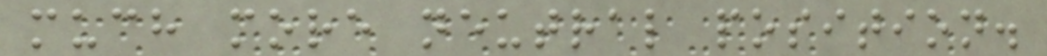much more neutral position.
